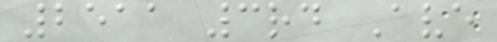2511 3rd Ave
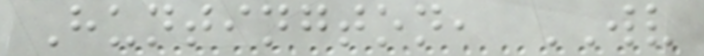Huntington, WV
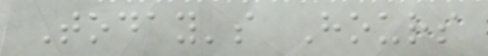Today's Hours
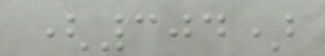(304)
